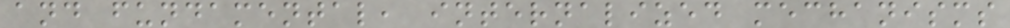and fundamental, internalized mechanisms
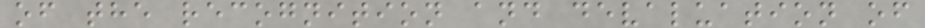of the recognition and devaluation of
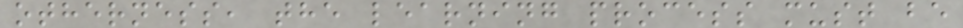otherness, the learning process must be
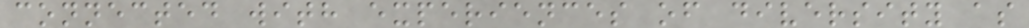connected with experiences of diversity as
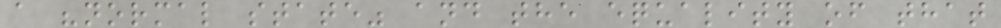a "normal state" and the equality of that
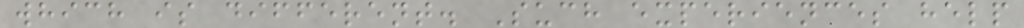which is different. Such experiences help
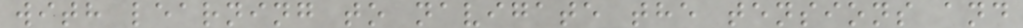with learning to navigate the tensions and
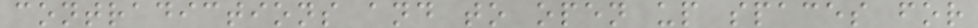contradictions and to open up spaces for
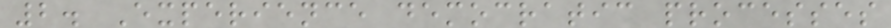2. Experience democratic processes
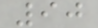90
